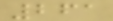261
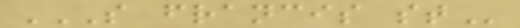S FRANCIS ST
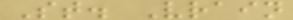St. Vrain
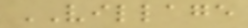VILLAGE
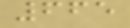665
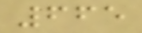665
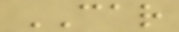CAR
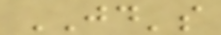JD's
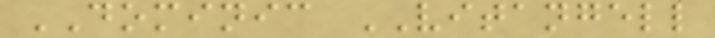DOMINIC VITANGELL
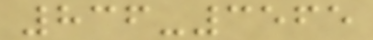836-3565
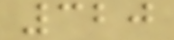320
